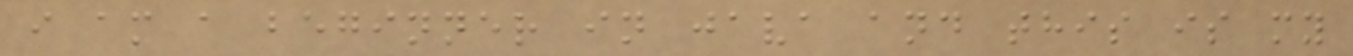i am a beginner in java and this is my
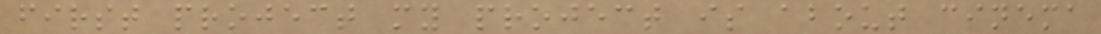first project my project is about cinema
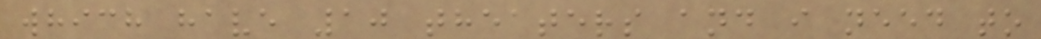which have 10 theaters and i need to
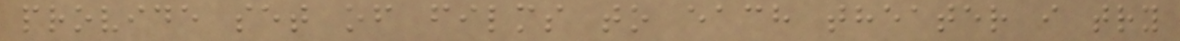provide set of films to each theater i try
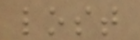lost
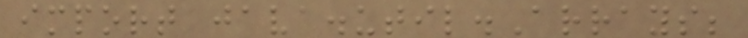import java.util.Arrays;
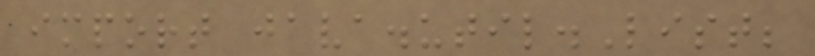import java.util.List;
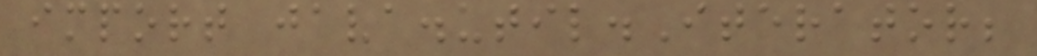import java.util.Iterator;
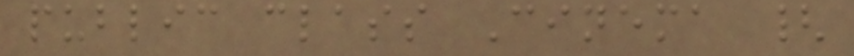public class Cinema {
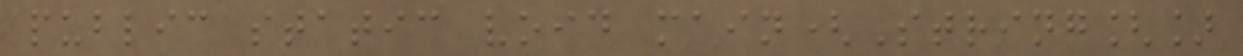public static void main(String[]
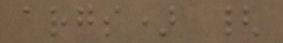args) {
